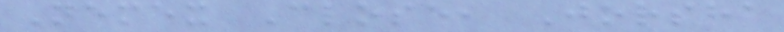Nemex Close, Jorsha
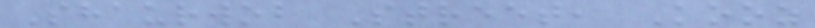Shaurwob Street, Kooz
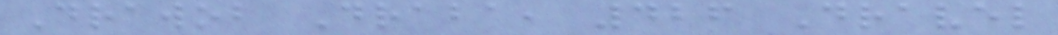Drawob Draba, 426 Dravel
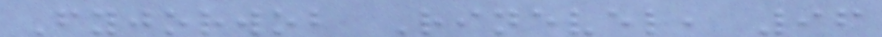Fyjorwob Rinevel, 96
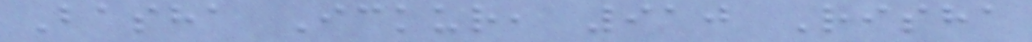Basha Ickur, 910 Risha
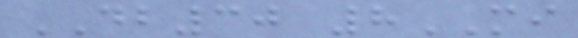DB30 8MI
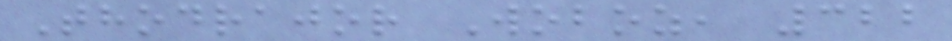Thodrajor Woboz, 322
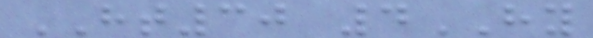HT30 4HY
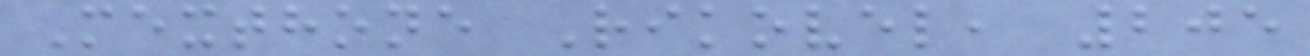Mexthone Rikovel, 205
